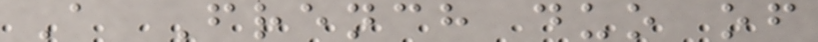A French duo of
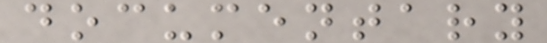documentary
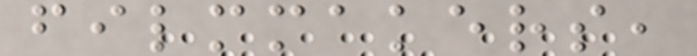filmmakers,
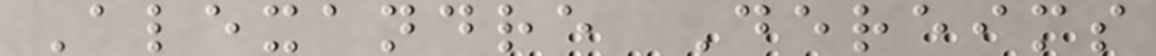Alexandre Dereims
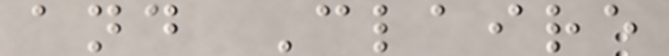and Claire
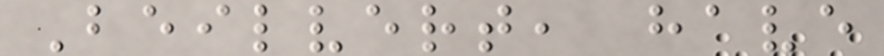Beilvert, have
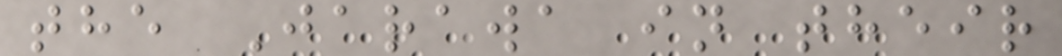the Jarawa in their
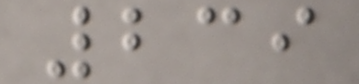239
